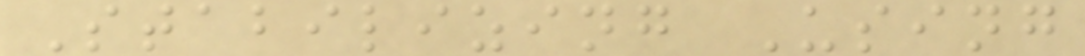Stabilizing Using
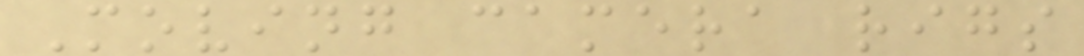Moving camera rigs
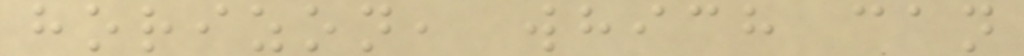horizon, which can
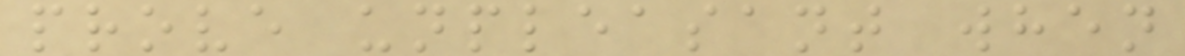prove unpleasant when
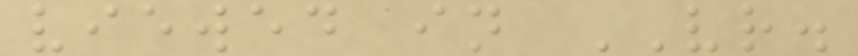viewed in VR.
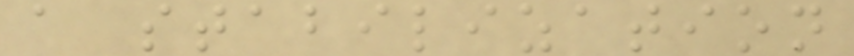a stabilization
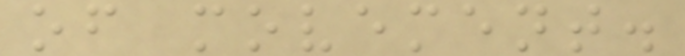of movement.
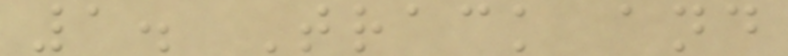1. Track and
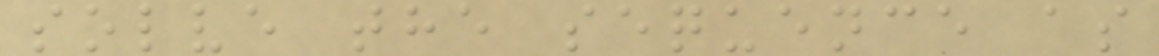solve the sequence as
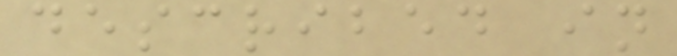described in
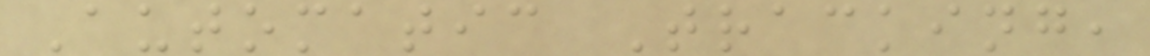Automatic Tracking,
